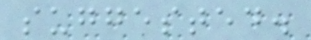suggested.
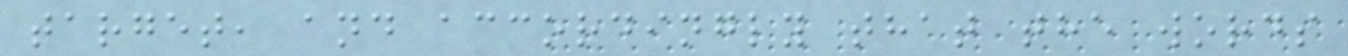target, and accordingly that the words
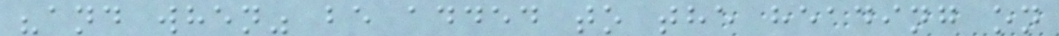"and when" be added to the heading on
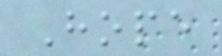Hope
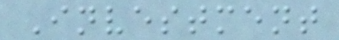Investment
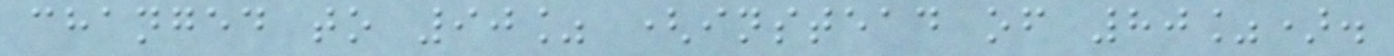changed to 90% (instead of 80%).
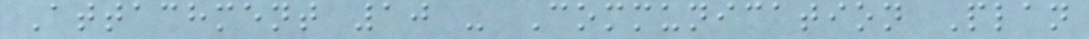Attachment 10 - Communication Plan
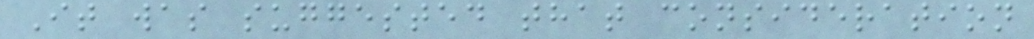It was suggested that consideration
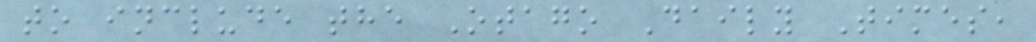to include the Otago Daily Times,
